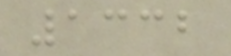1332
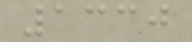1330
